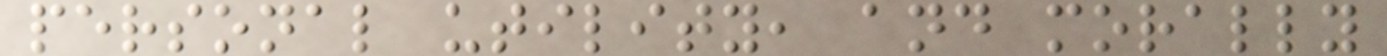personal utility, and morally
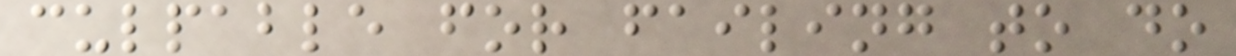culpable for failing to do
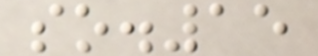so.15
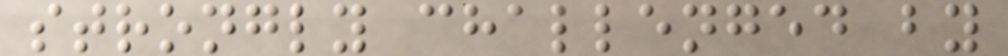strongly challenged by
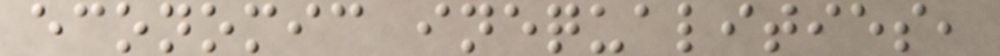economic inequalities,
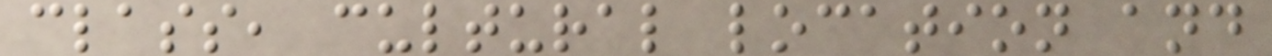class, cultural location and
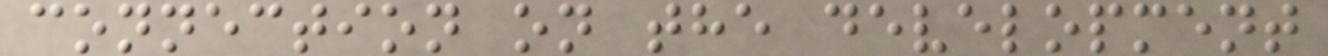connection on the development
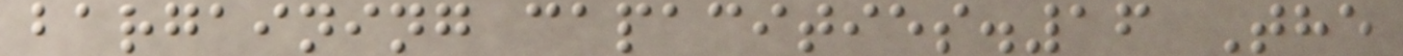bargaining capacities.16 The
